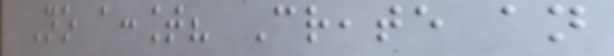No account? Create an
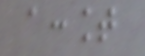account
